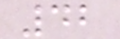42
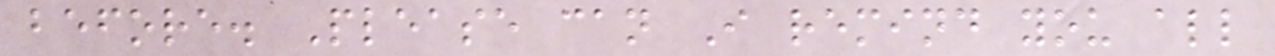before. Please can I remind you all
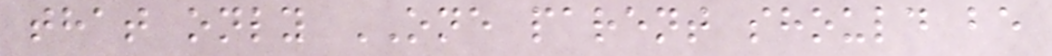that only ONE parent should be
